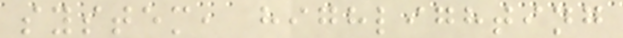system, highlighting
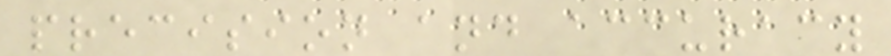precision and accuracy
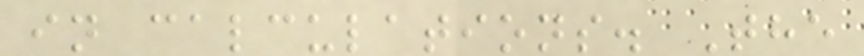in calculations. The
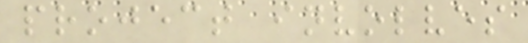project involves
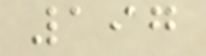197
